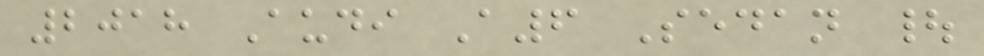2018 Audi A6 Sedan |
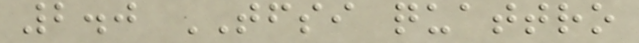2.0 TFSI quattro
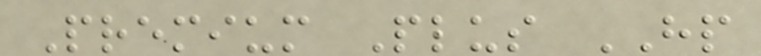Premium Plus HP
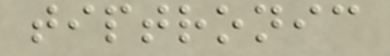tiptronic
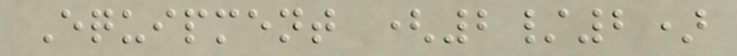Equipment (2/2)
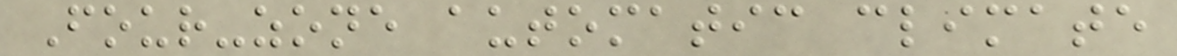Four-zone automatic climate
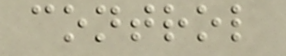control
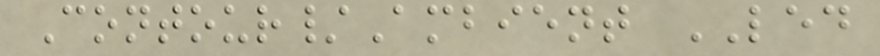Contour/Ambient LED
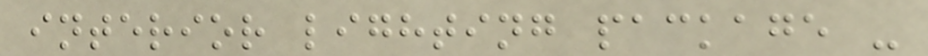interior lighting package -
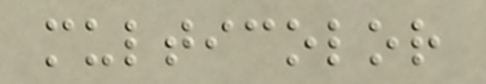multicolor
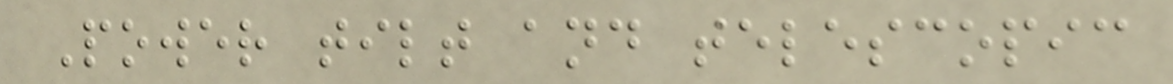Power tilt and telescopic
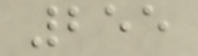255
